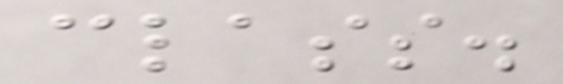class.
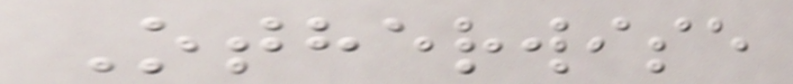Otherwise
